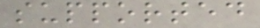supported
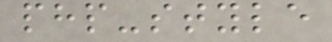php-style
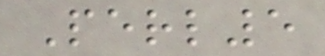Perl5
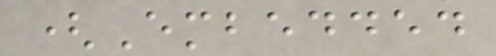(Embedded
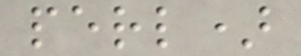perl)
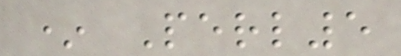* Perl5
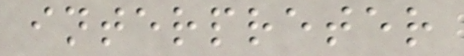interpreter
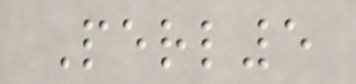Perl5
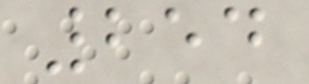254
